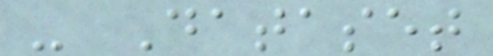- Dataset
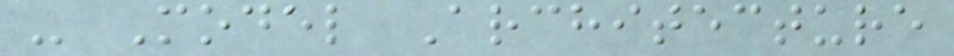- Model Architecture
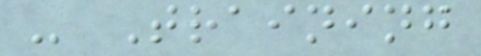- Training
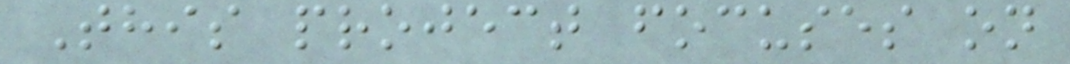This project focuses on
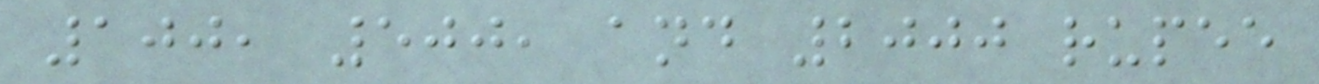100, 500, and 2000 rupee
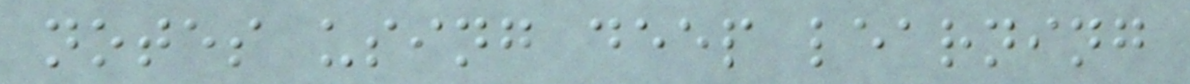notes using deep learning
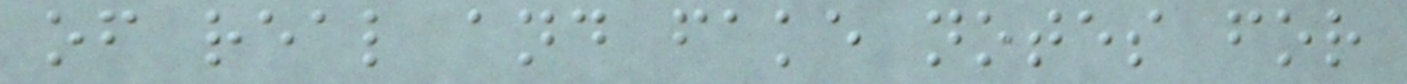of real and fake notes for
